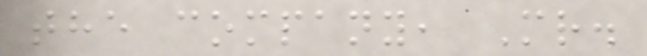the company, Mr.
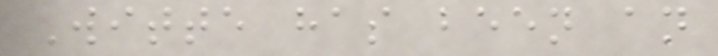Witte has been an
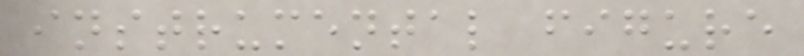instrumental figure
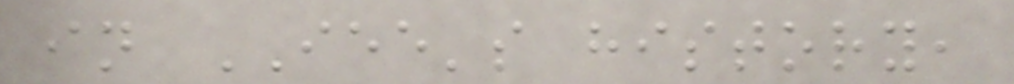in IEE's history,
